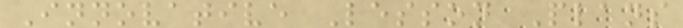Innovative Lesson Plans
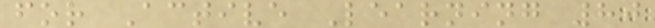for Active Learning 80
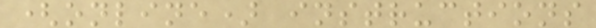(online) instructions
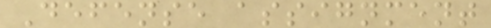Defense assignment
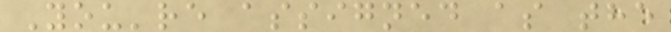You're assigned as the
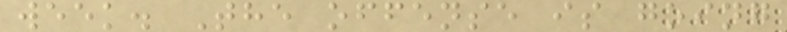week. The offense is going
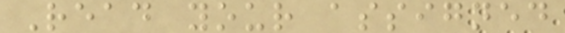Read your assigned
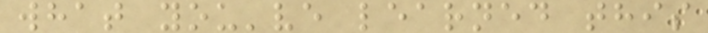what you've learned this
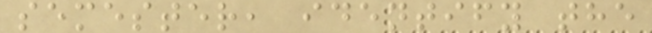semester, identify the
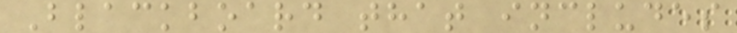Blackboard that includes
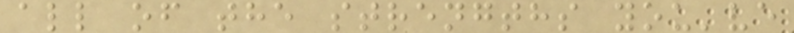all of the strengths you've
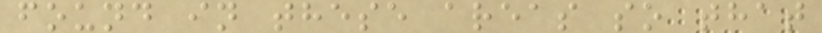found in these areas so that
